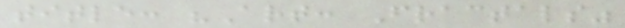title: "Art: Fractals"
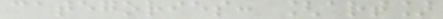categories: [art]
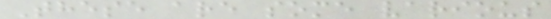These are some various
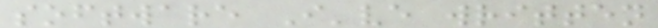software I've written
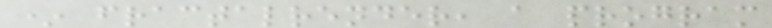* fractalrender, a program
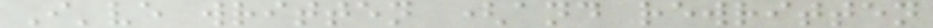I've written (and rewritten
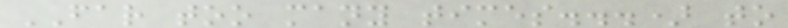FAR too many times...) to
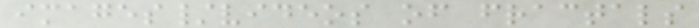images/videos of fractals
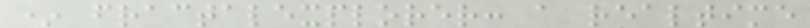* fractalexplorer: a realtime
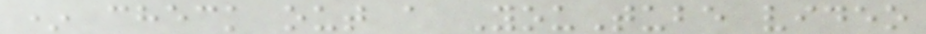* check out a YouTube video
